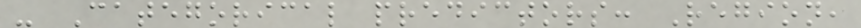- Categorical predictors: Region,
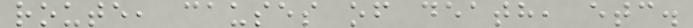route, causes of death, etc.
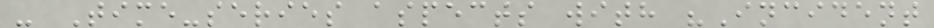- Time-series aspects with "Incident
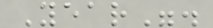Year".
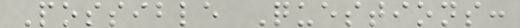Possible Questions:
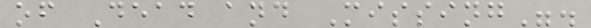of Dead and Missing".
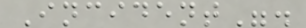Incident".
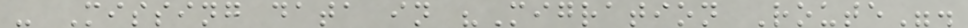- Missing data in "Migration Route".
